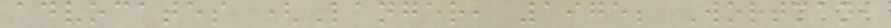advocates (Langer, 1975; Wortman,
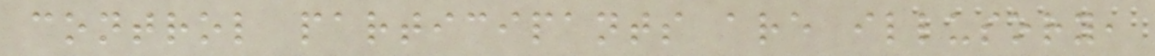control participants are illusory,
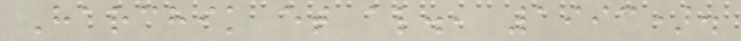Harchik et al., 1993).
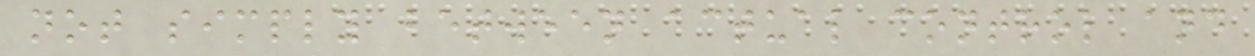not simply between actual control and
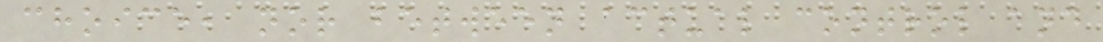choice, nor between actual control and
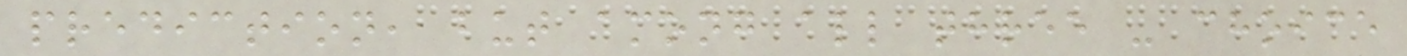prediction, but among all three - choice
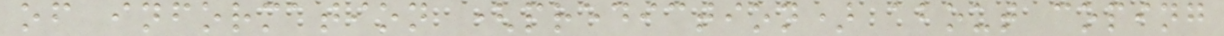of information (prediction) about coping
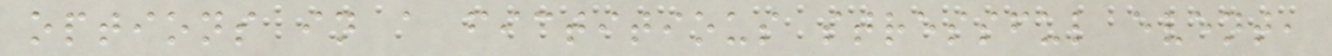options in a fictitious stressful event,
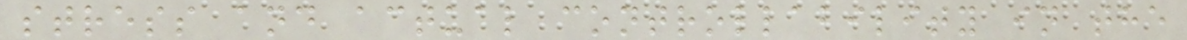stress and actual controllability in the
